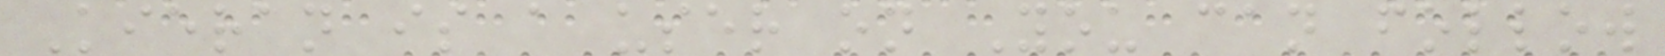Kieran is a user on You can follow
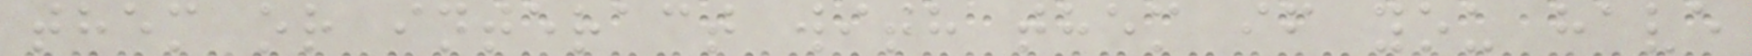them or interact with them if you have
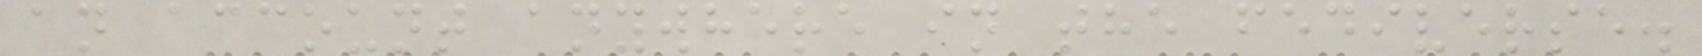an account anywhere in the fediverse.
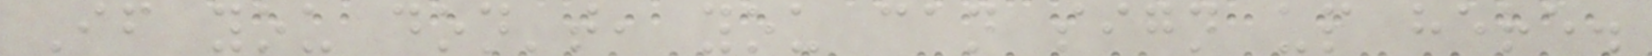If you don't, you can sign up here.
